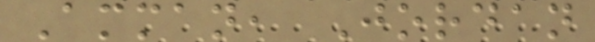Amman, Jordan
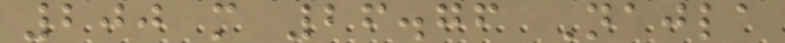200 m 26.76 Najla
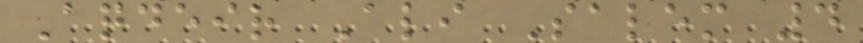Aqdeir Ali Salem 4
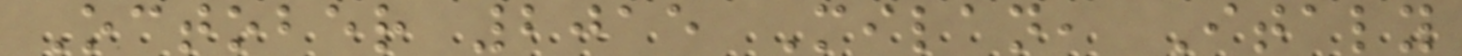October 2015 Milan, Italy
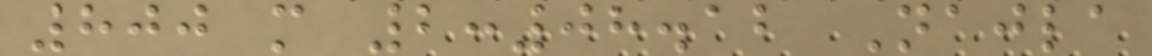800 m 2:08.12 Najla
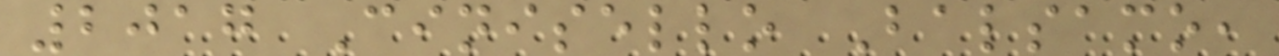2017 Cinisello Balsamo,
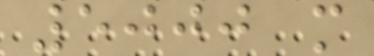5000 m
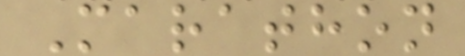Marathon
